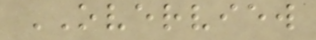OVERVIEW
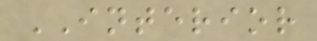INTERIOR
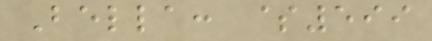Bella: $599
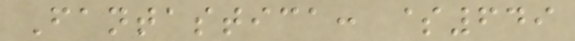Fantastica: $649
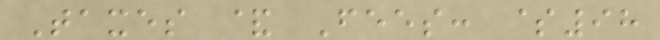Taxes & Fees: $98
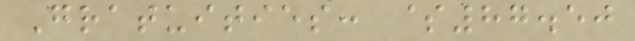Gratuities: $87.50
